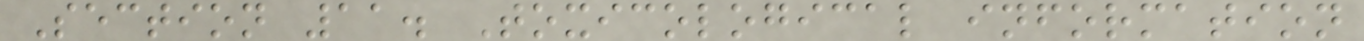Section 11. Toxicological information
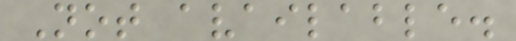Not available.
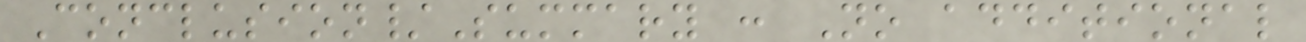Conclusion/Summary : No additional
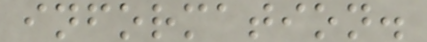information.
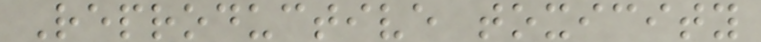Reproductive toxicity
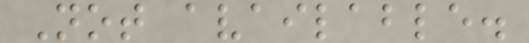Not available.
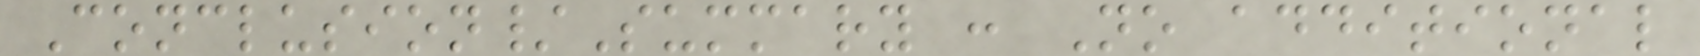Conclusion/Summary : No additional
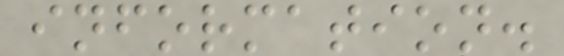information.
